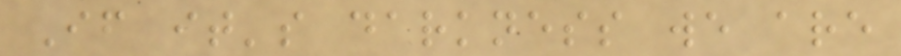If it's darkness we are
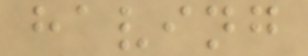having
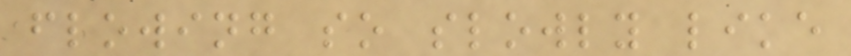flowing so slowly like
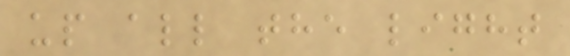up all the light
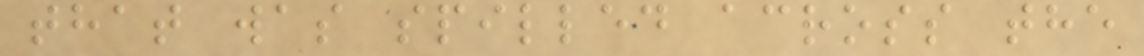that was spilled across the
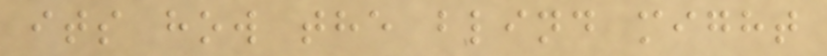its how the blind might
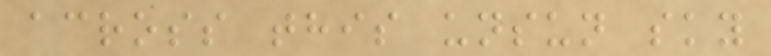across this unsun sky
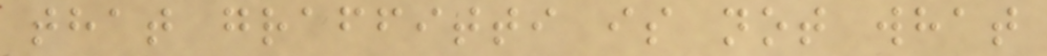that graffitti is not what
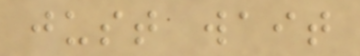just wait
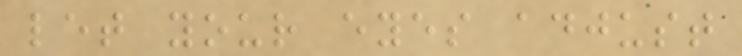let your eyes adjust
